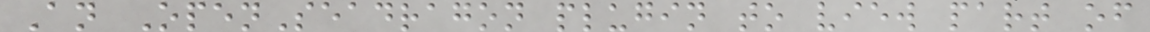An OpenSeadragon plugin to view part of
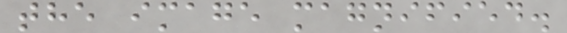the image magnified.
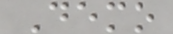Demo
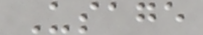Usage
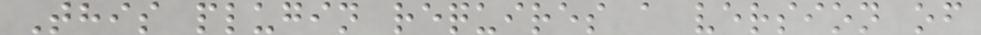This plugin requires a version of
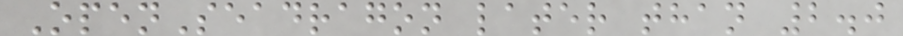OpenSeadragon later than 2.0
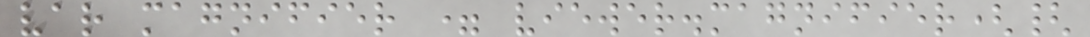var magnifier = viewer.magnifier({
